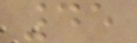45
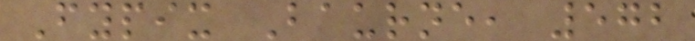Fypix Baurne, 572
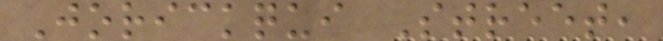Jorickqui Street,
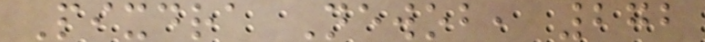Pixdra Newob, 272
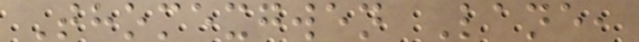Thomexgwen Lane,
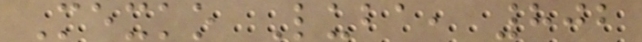Mexko Luba, 802
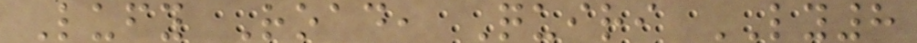Lufy Road, Quiri LY8
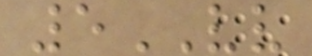5VV
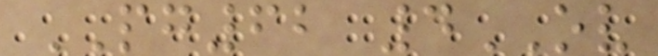PG62 4OV
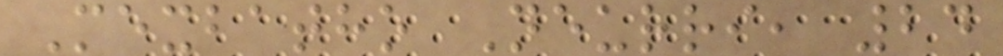Mexbatho Neurri, 24
